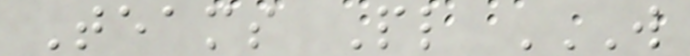Teams Pl W
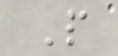P
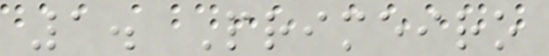1. Primeiro
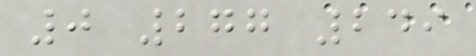0 277 249
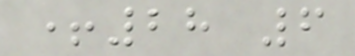+28 6
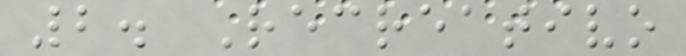2. Recreativo
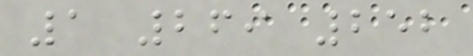1 269 252
